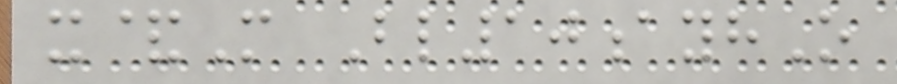x&M Bl10ayhO
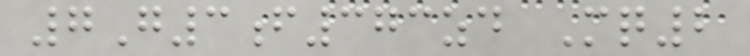7G3f373zd Mq2
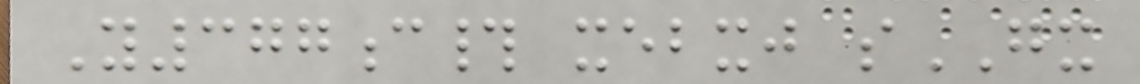Y377c# xebxj sGX
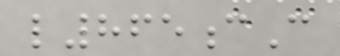l865cC
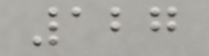127
